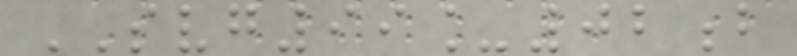SVG99_02b
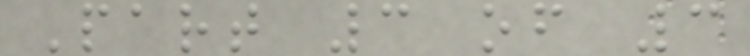Part 3 of 3
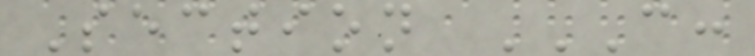Section C:
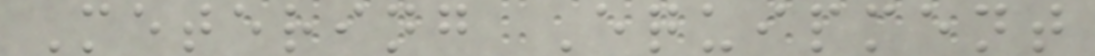Metering Equipment
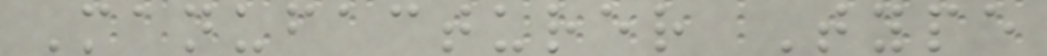Manufacturer Type
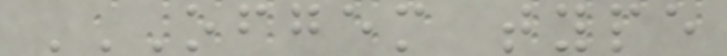OFGEM TYPE
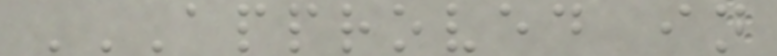APPROVED IN
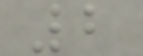2
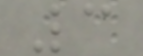3
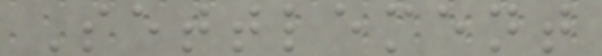Settlement
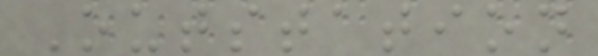Outstation
